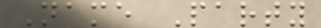Name Party
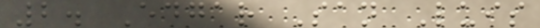2. Edgar San Luis
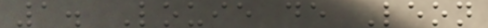1. Louie de Leon
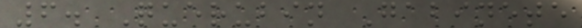6. Querubin Gabinete
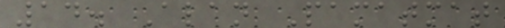14. Alan Pamatmat
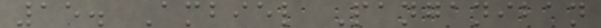15. Ambiel Panganiban
